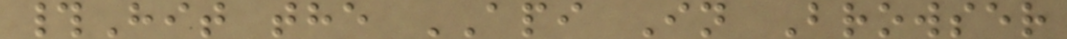#Hit the API In Browser
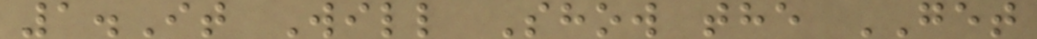1.It Will Show the GET
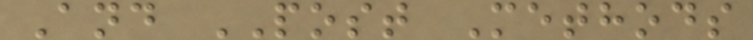And POST Methods
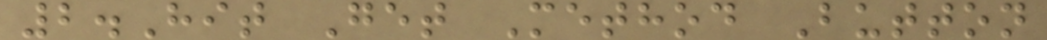2.Hit Get Method Button
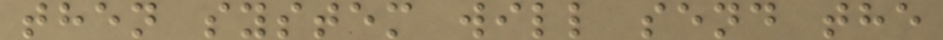then system will send the
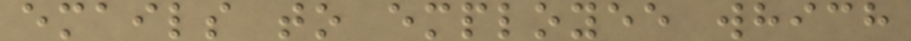emails to employee which
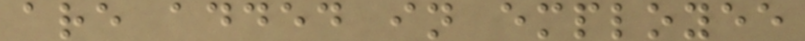are added in employee
